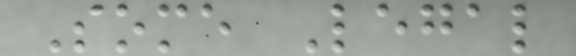Some Legal
